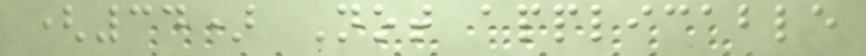(34) Not applicable
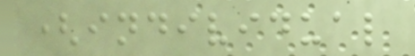(individual
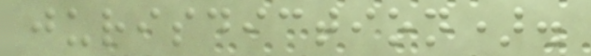jurisdiction).
